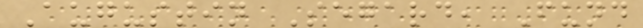Augustin Segard, Fund
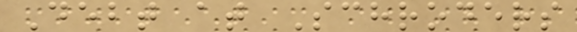Debt at Schroders
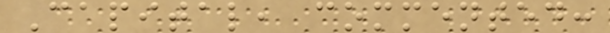Capital, commented:
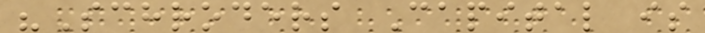"Schroders Capital is
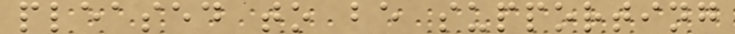pleased to be supporting
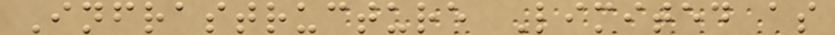Infrastructure Limited as
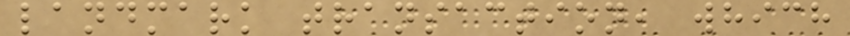landmark transaction, which
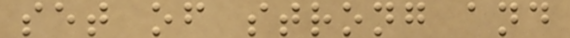set of strong and
